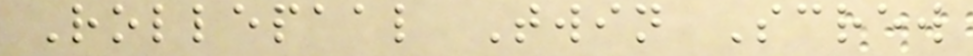Rollepaal Twin Screw
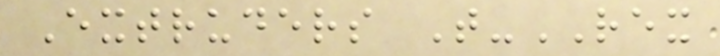Extruders T-REX
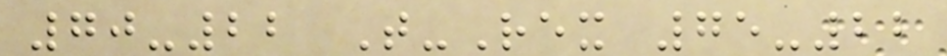70-22 T-Rex 75-22
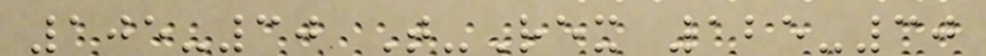105-30 T-Rex 125-30
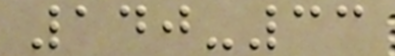140-33
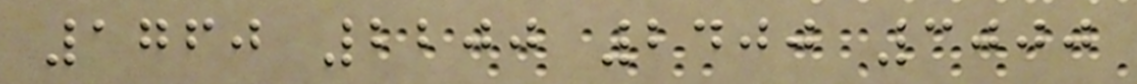1760 2200 2400 3000
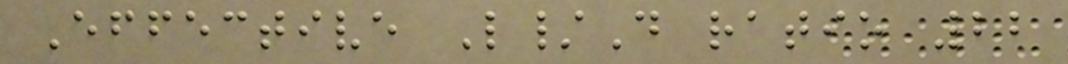Effective L/D ratio 22
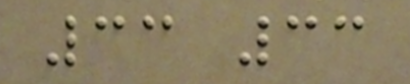33 33
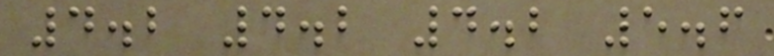4.2 4.2 4.2 5.6
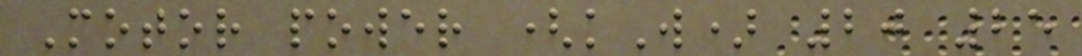Motor power (kW) 20 25
